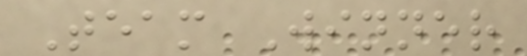Team Winner
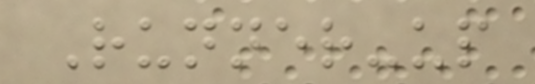Runner-up
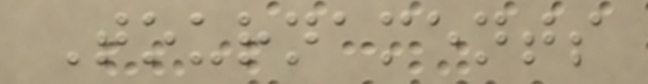Tournaments
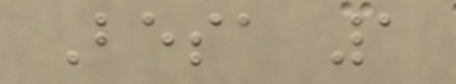Besa 1
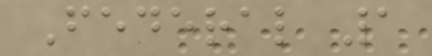Federal 1
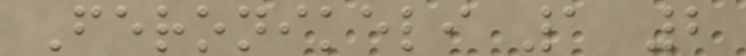Feronikeli 1 2
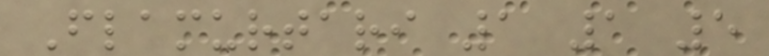Flamurtari 1 1 5
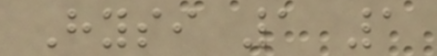Hysi 1 1
